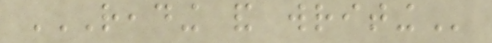READING AND WRITING
